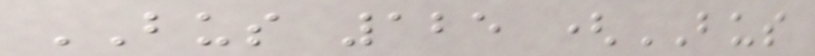BUS 125 (BUS
